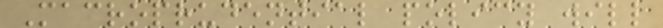Macroprudential policy will
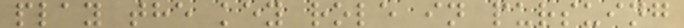play the key role in pursuing
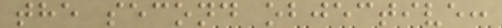the second objective:
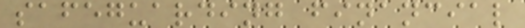safeguarding financial
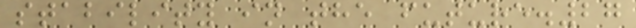stability in the future.27
